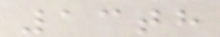13th
